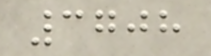3708
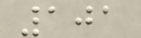101
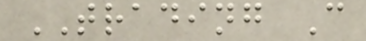TRADING C
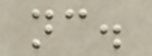nc.
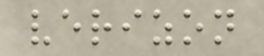verizon
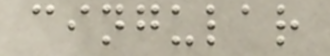cingular
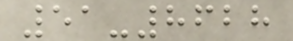51-8628
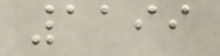1199
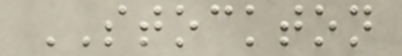STOCKTON
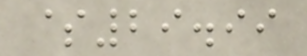$29.99
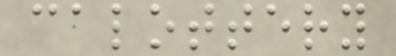calottery
